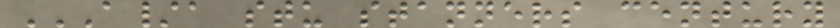A/A STU STANNERS CENTURY
